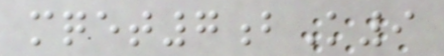mqet7bK9
